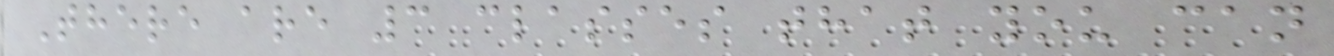There are 3 classes that you can
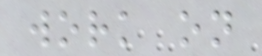work on
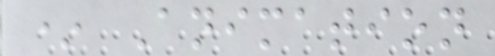* Animation
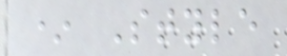* Style
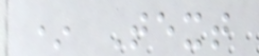* Text
